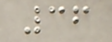36
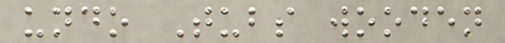undo Tubs wooden
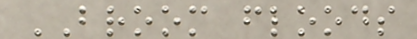BROOM floods
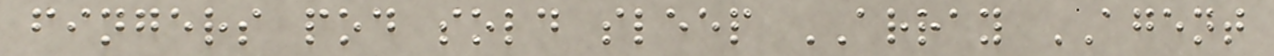fingers pod sold sleep ARRAY AGENT
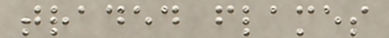traded flames
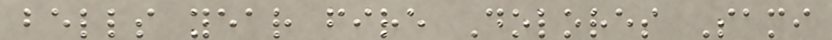bells year fire Dolores Sami
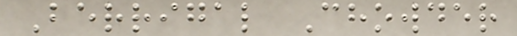Berrigal Chowder
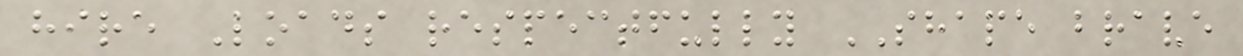hire Loads respectfully SHAPE brave
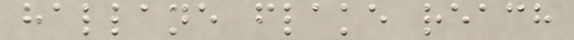hallane flake reach
